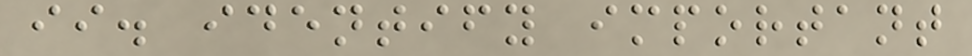ii. identify important
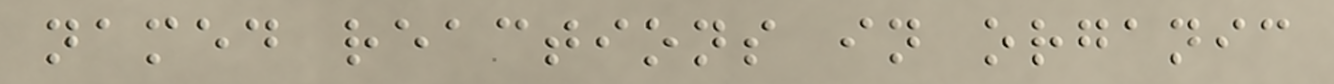named reactions in organic
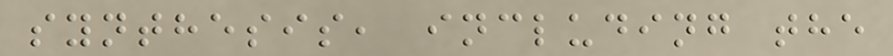synthesis, including the
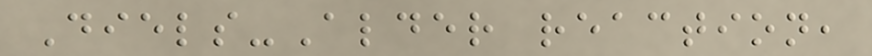Diels-Alder reaction,
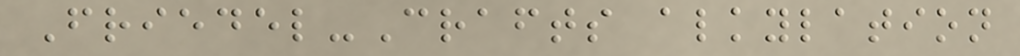Friedel-Crafts alkylation
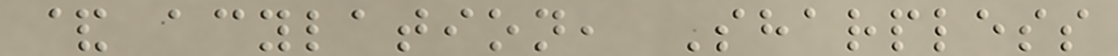& acylation, Sharpless
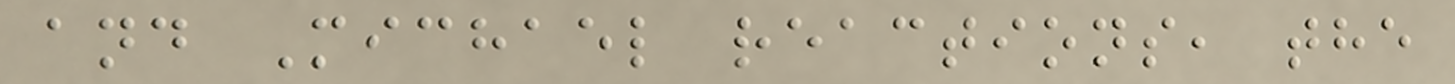and Michael reactions, the
